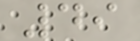49
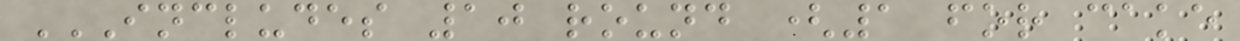INCLUDES 10 ROUND (1 FOR CAKE
